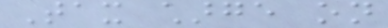Tax charge on
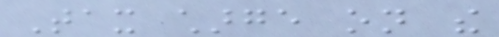Tax charge on the
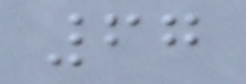67
